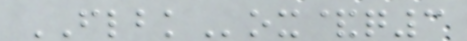FLBKox&q3
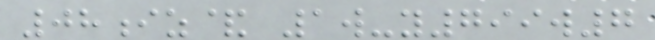08iz& 1w-y799w7
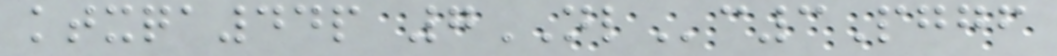ktxqa44p 7NLc3Pggf
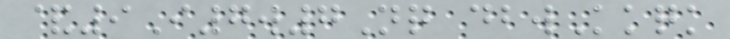&9I7w7Nq dbwKkqk
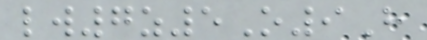lw7z5O9H
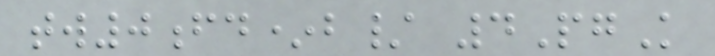tw0fd*b/ 4PgK
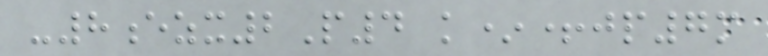-8ezx2P4 k*+jp7m
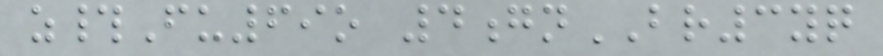z#Fu69o 4gnBR3yq
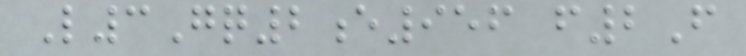L3Gq2e956 f2F
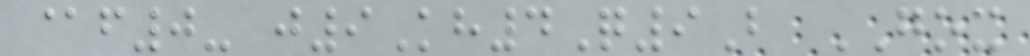@f0- j9Kh4Q9B GOX
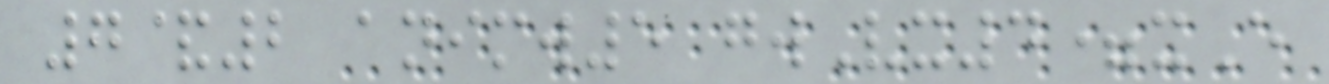7&2 animw5 gwVx4=xE
